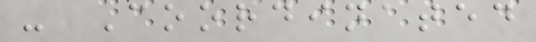- Coordinated
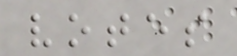votes
